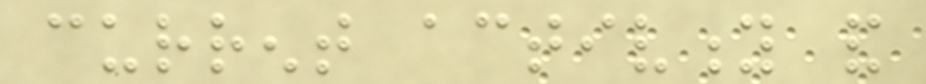current activity and
